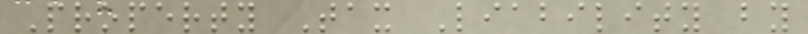Property Tax Liability by
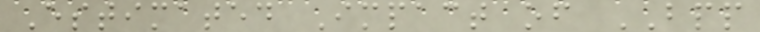Estimated Impact of BPP
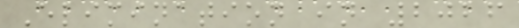Elimination in 2026
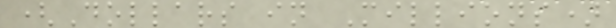(Dollars in Millions)
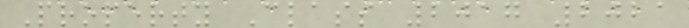Property Class 2017 2021
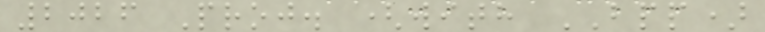2026 Proj. (with BPP)
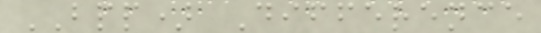BPP) Difference
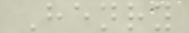Henry
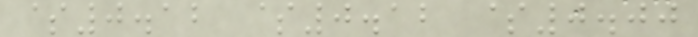$0.12 $0.12 $0.00
